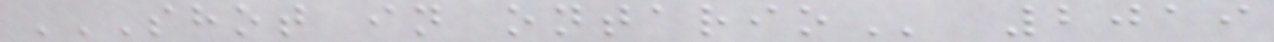SHOT IN ONTARIO 2019
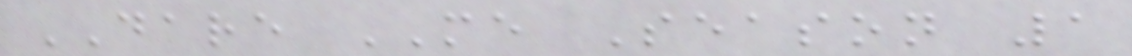DARE ME Season 1
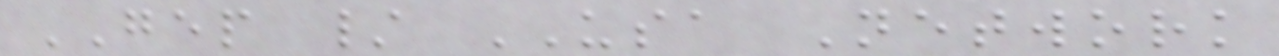GEP / USA Network
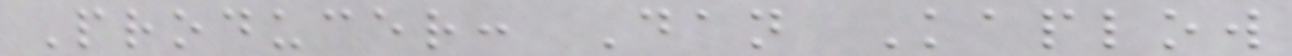Producer: Dan Kaplow
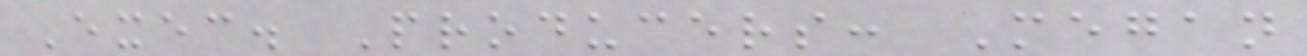Exec. Producers: Megan
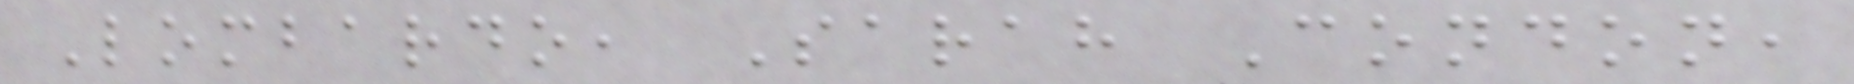Lombardo, Sarah Condon,
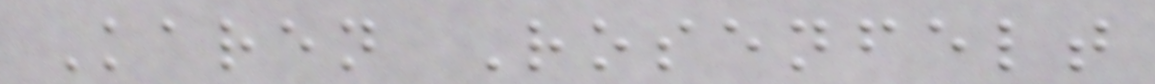Karen Rosenfelt
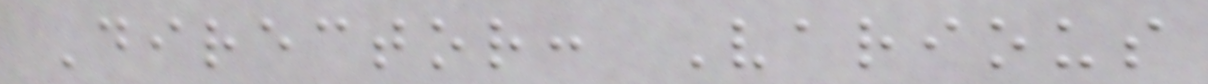Director: Various
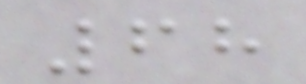68
